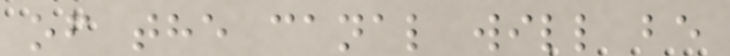of the canal will be
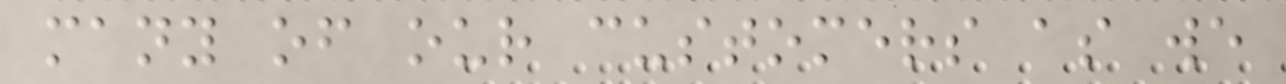many of our customers as we
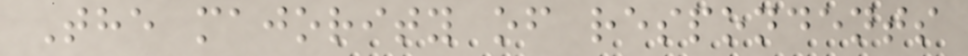The majority of respondents
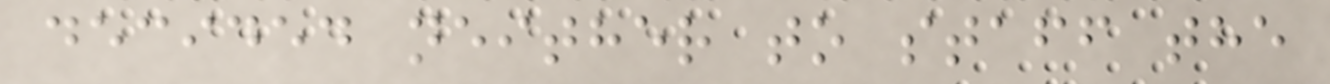decided neither to staff the
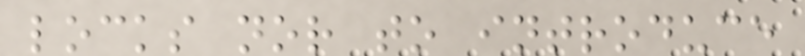locks nor to introduce
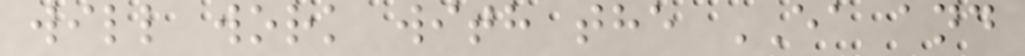will work with the EA and
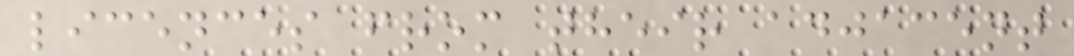licences from their adjacent
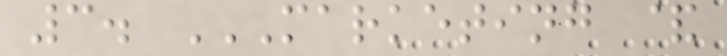3. MARKETING &
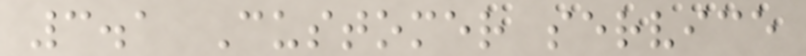3.1 Customer service
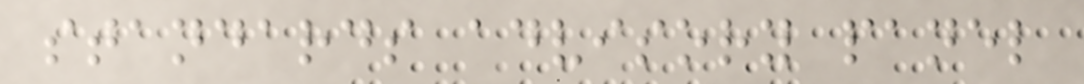standards advisory panel
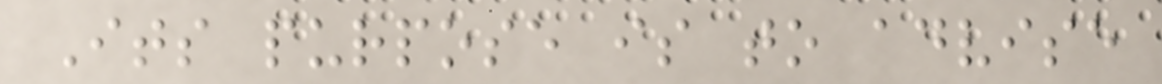Its purpose is to advise
